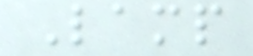Lamp
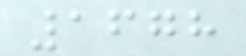1678
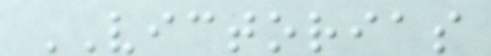VICTORIAS
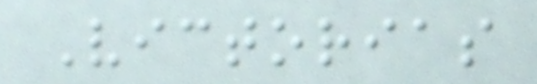Victorias
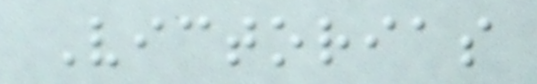Victorias
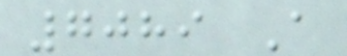7089 A
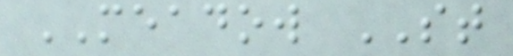MEADOW ST
